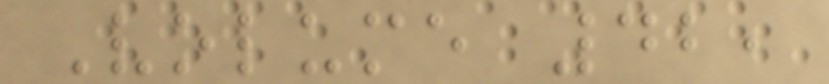Volume 42,
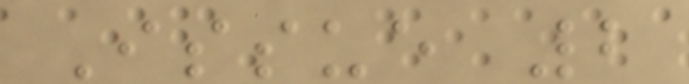Issue 2
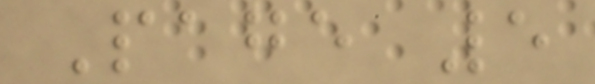Page 5
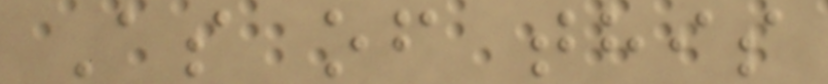As of this
